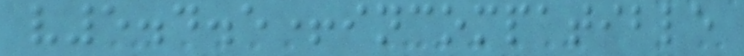v5.4.5+incompatible
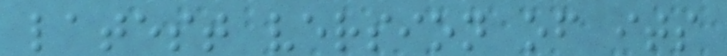latest version of its
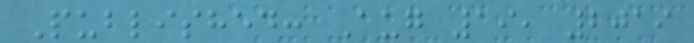Published: Aug 19, 2019
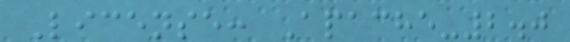License: Apache-2.0
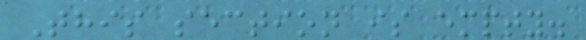This section is empty.
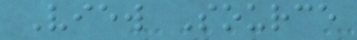View Source
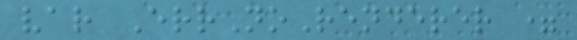var ErrNoRenderer =
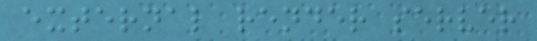external render server
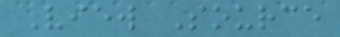View Source
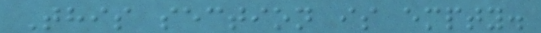This section is empty.
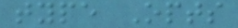type Opts
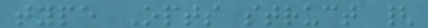type Opts struct {
